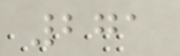271
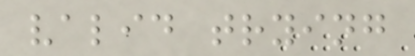valid trying
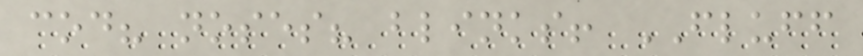cod? noses? blinks! FLUFF
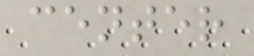center
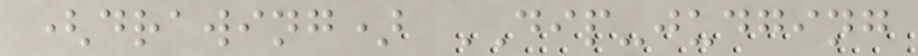(drawing) DIP-judging
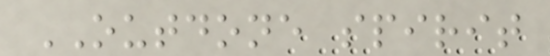OUTDONE spirit
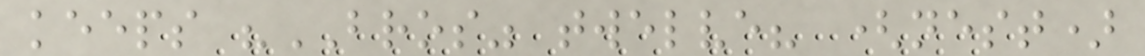keeps "BROS" twelve? (nest)
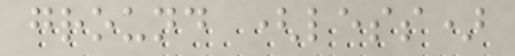ground (less)
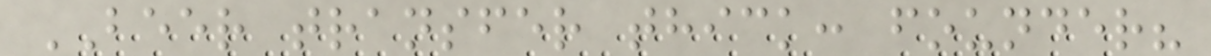BEER transfer thick: founder?
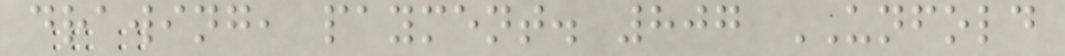drawing, payment. 807 UNFOLD
